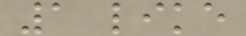1 like
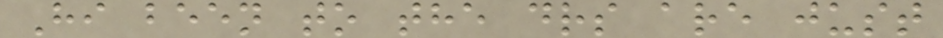Hi been to the drs are just
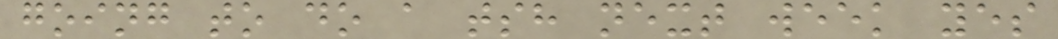going to do a tsh next week yes
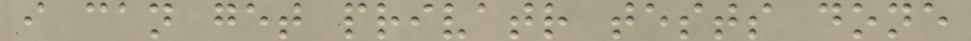i can get privatr tests done
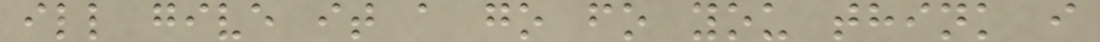ill give it a go fo you think i
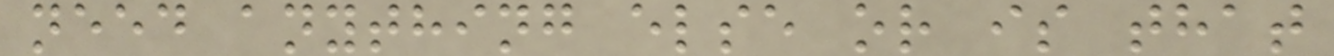need anything else or is that
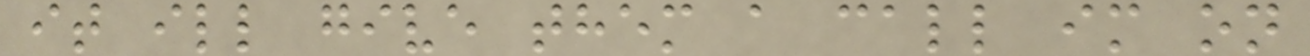it ill give them a call im on
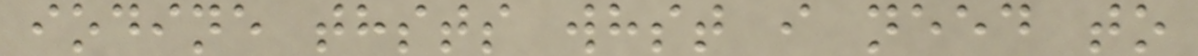iodine thsts whst i need to
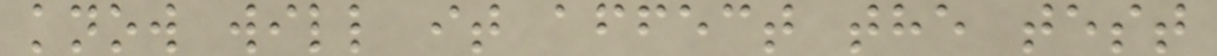know will it affect the test
